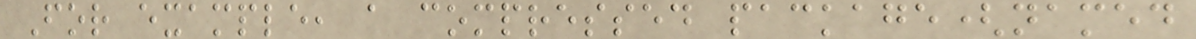For example, a compressed package(named
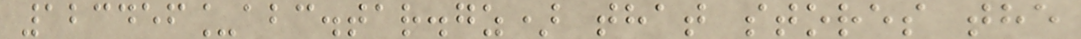123456_abc.tar.gz) that stores the
